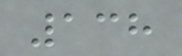138
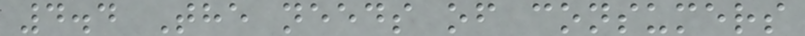4.4 The needs of consumers
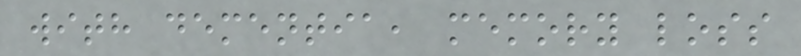with dementia, memory loss
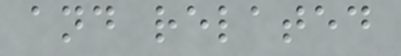and related
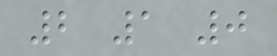2 1 0
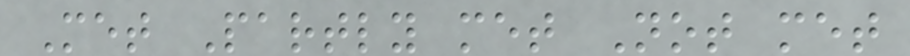Met Partly met Not met
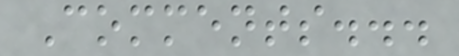Comments...
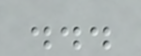...
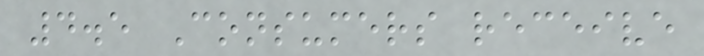4.5 Consumers receive
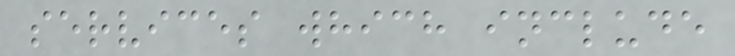services which include
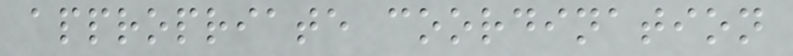appropriate coordination
